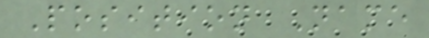Position Name
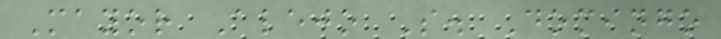Mayor Alejo S. Domingo
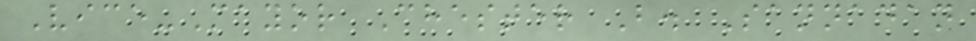Vice-Mayor Chester B. Sannadan
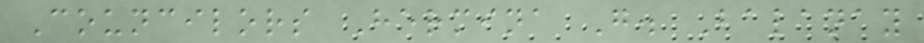Councilors Hermina G. Balanay
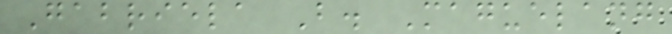Gabriela B. Maguelang
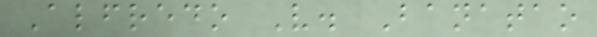Alfredo V. Banatao
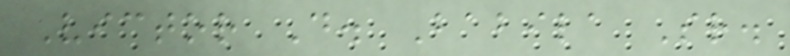Victor D. Babila Sr.
